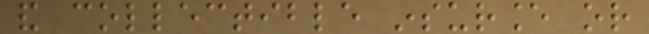and collectible insurance or
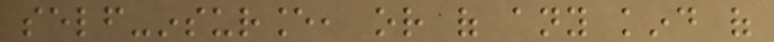self-insurance, or of any kind of
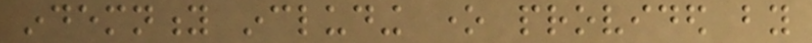indemnity including one provided by
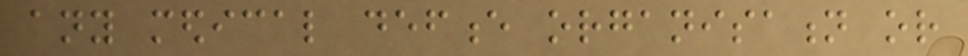any medical defence organisation or
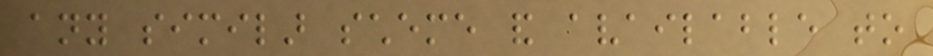any similar scheme and available to
